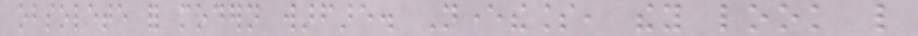obsolete for modern warfare. Nevertheless, they look like
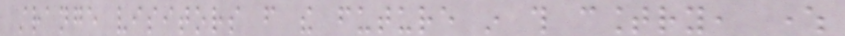strange visitors from the future in this country, where
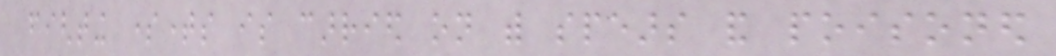fighting sometimes is carried on with spears and poisoned
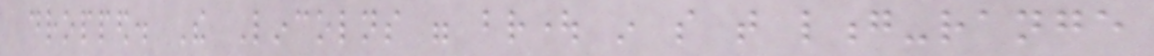dropped. The Lincolns were brought in so that long-range
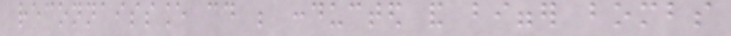reconnaissance could be conducted and bigger bombs
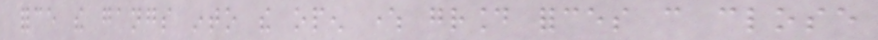force the gangs into the open where ground forces can close
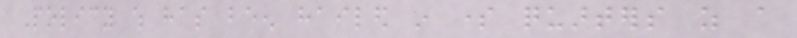Policy which has been hailed in some quarters as a
